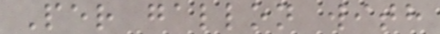Per gallon with
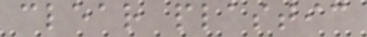clear plastic
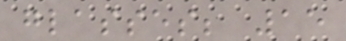glasses; 15
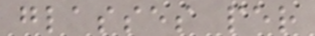glasses per
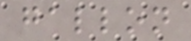gallon
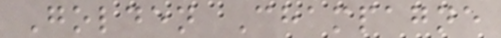Golden Champagne
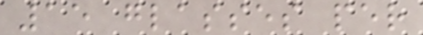15 glasses per
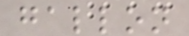gallon
